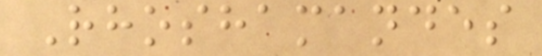Rhoshamandes
